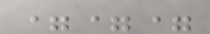===
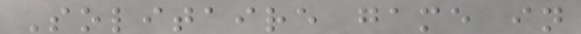Solitaire game in
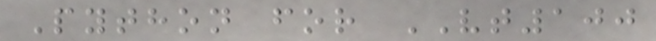Python for VT100
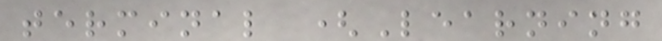terminal (Learning
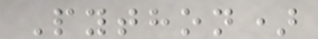Python)
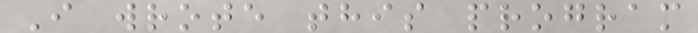I wrote this program
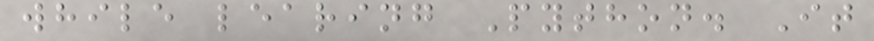while learing Python. It
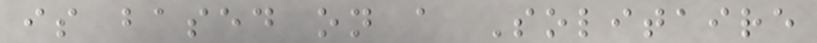is based on a Solitaire
